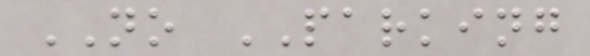NO PARKING
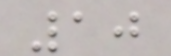10
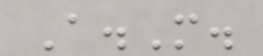A.M.
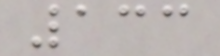133
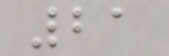21
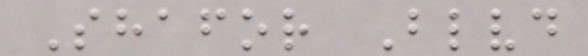Shafor Blvd
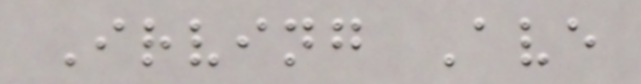Irving Ave
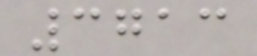3713
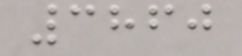3860
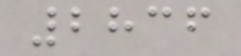2836
